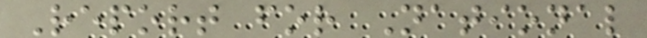Report for National
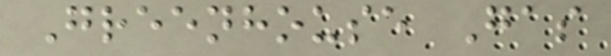Greenhouse Gas
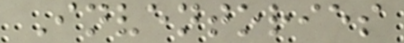Inventories
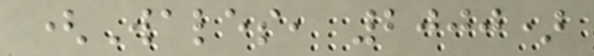(Wales, 2000)
